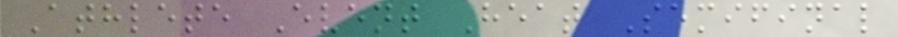Athlete Event Heat Semifinal
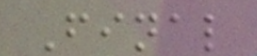Final
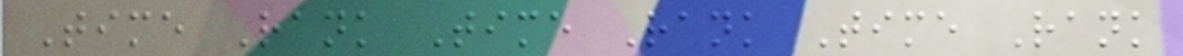Time Rank Time Rank Time Rank
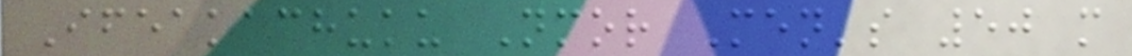Ifeakachuku Nmor Men's 50 m
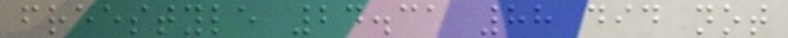freestyle 24.31 88 did not
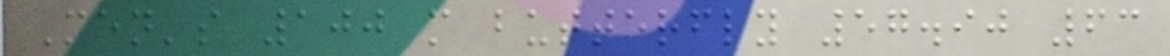Men's 100 m butterfly 57.90 63
